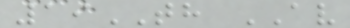19TH AV
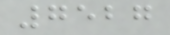7527
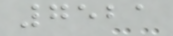7521
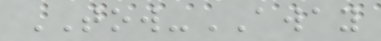TOW-AWAY
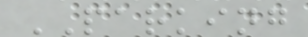PARKING
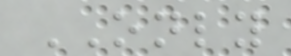ONLY
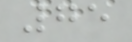75
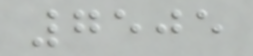7505
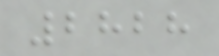2828
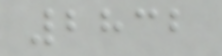2832
